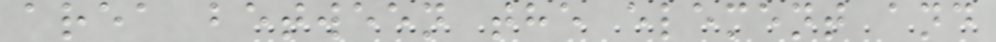area between the element and
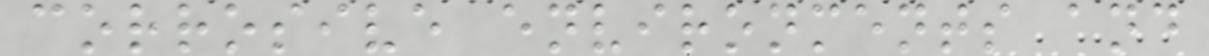corrosive environments and
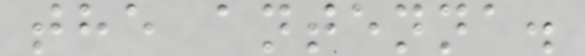the antenna.
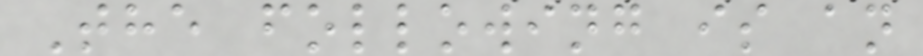The following is an
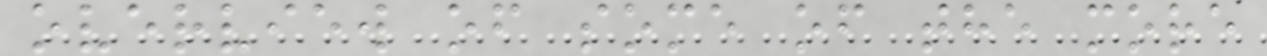overview of some of the more
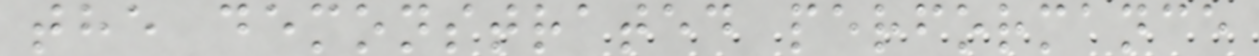the demonstrated performance
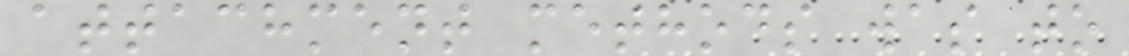attachment methods was to
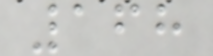168
